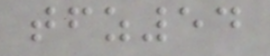tfz54
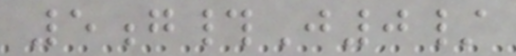5g#J0/
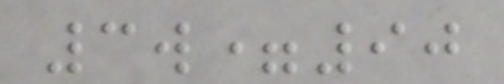3w=90
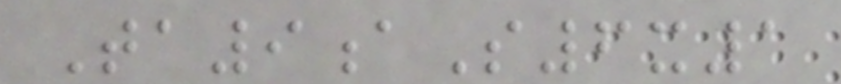Ta9aS6x1
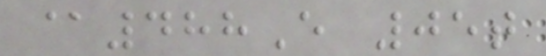@488E 05t
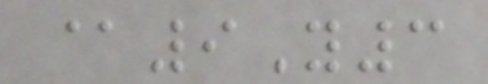@9Y3
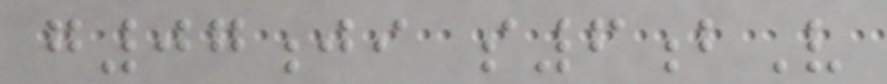g07ji s6bV
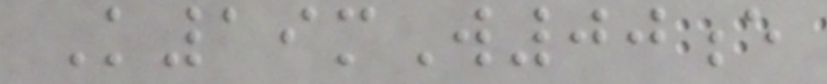K19mW00e
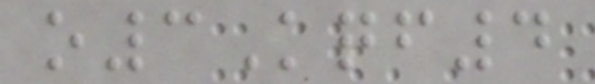o3Kqf4
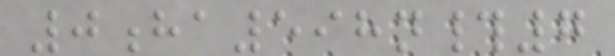0ha598n#7
